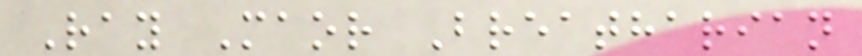Ray Maor Breatharian
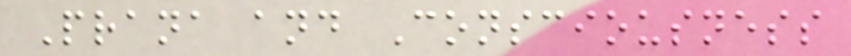Prana and Consciousness
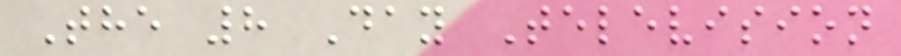The 8 Day Television
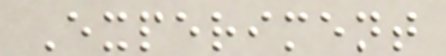Experiment
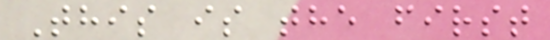This is the first
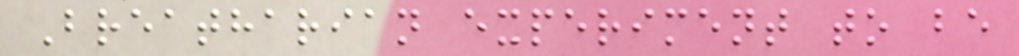Breatharian experiment to be
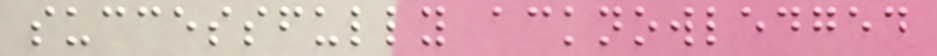successfully acknowledged
